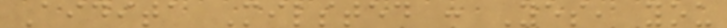Aidita Milsted : Yes, you
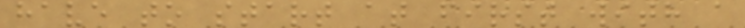have to start at first with a
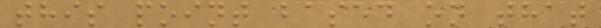this point based on that
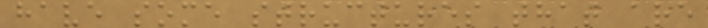have some structures that are
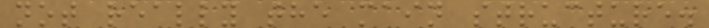not really the main structure.
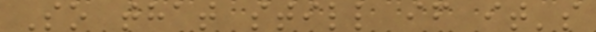So that still if it's
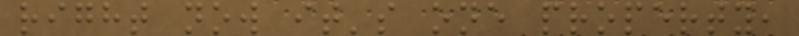right now it's one property,
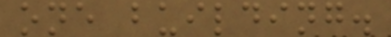one building.
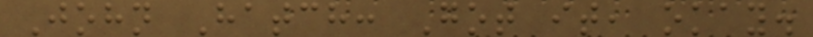John Hatch: Got it, okay.
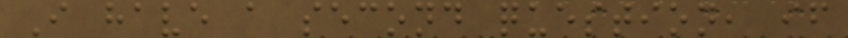I have a second question, if
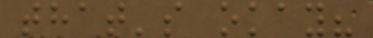that's okay?
